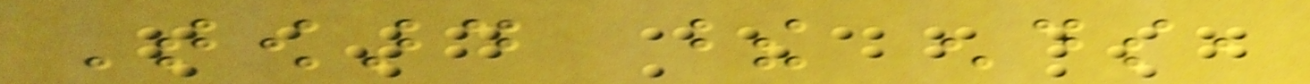Toward these ends,
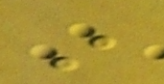in
